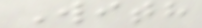With
